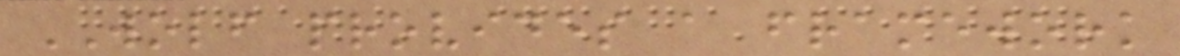WOLF provides a framework
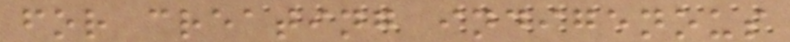for creating indigenous
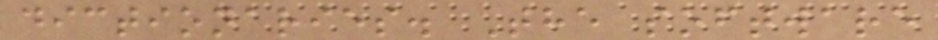dictionaries. The software
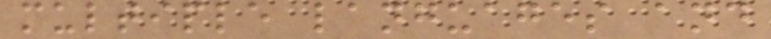multiple languages and
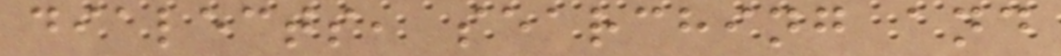dialects, searching and
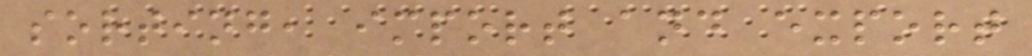sorting, import and export
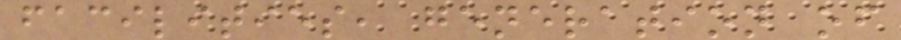facilities, generation of
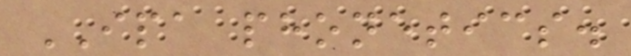IPA phonetics.
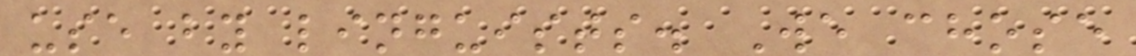use by linguists. We chose
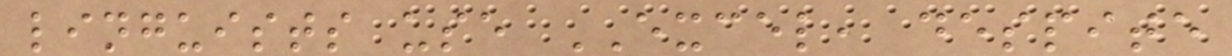linguists use EXCEL, despite
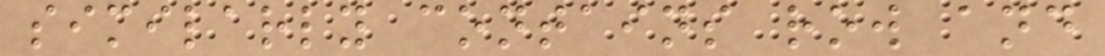similarly contains row and
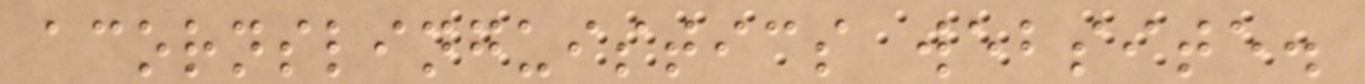acornslinguistics website.
